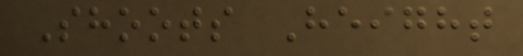Shoots Height
